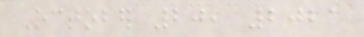October 20, 2021
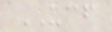UCF
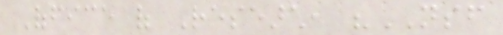Office of Research, "NSF
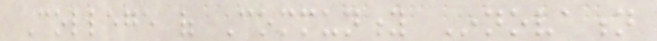College of Community Innovation
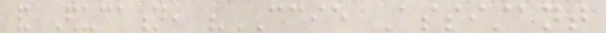and Education, "CCIE Assistant
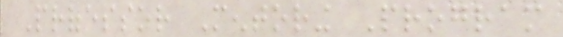Professor Mentoring Program
